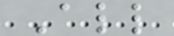All
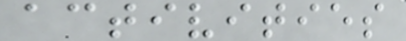activities
